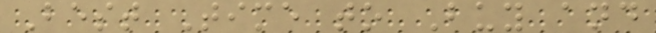Best Time to Buy and
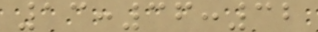13:36:32
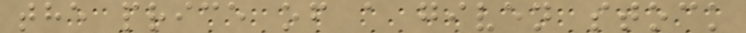the price of a given stock
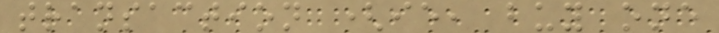transaction (ie, buy one
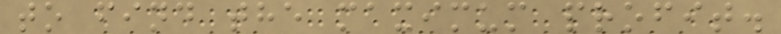to find the maximum profit.
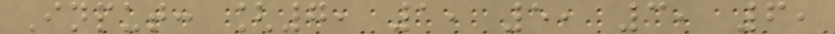Input: [7, 1, 5, 3, 6,
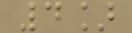4]
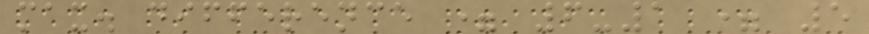max. difference = 6-1 = 5
